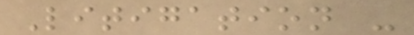Litigation -
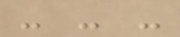- - -
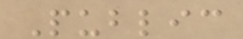Public
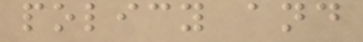policy and
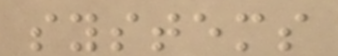systems
